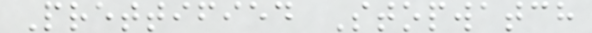Prettified Stopwatch
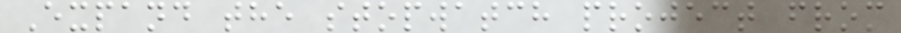Expand the stopwatch project from
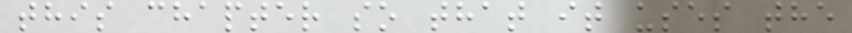this chapter so that it uses the
